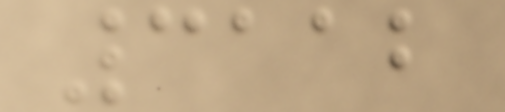3112
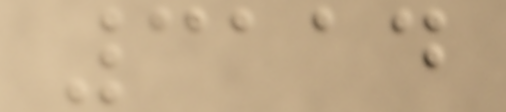3114
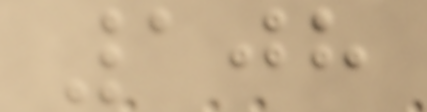108
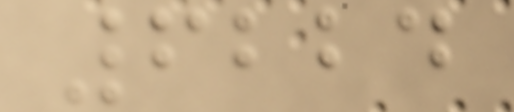6224
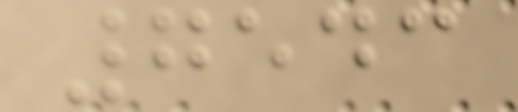7543
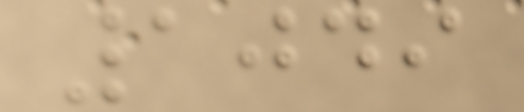1049
